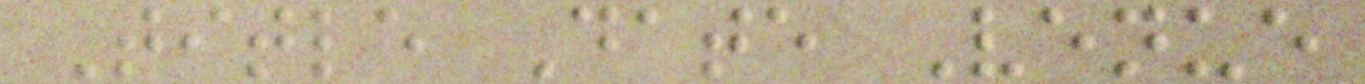Title Date Venue
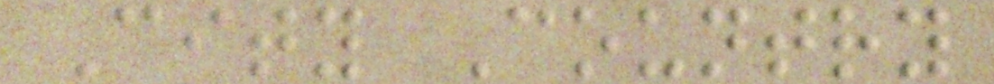City Country
